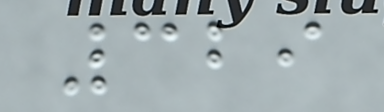329
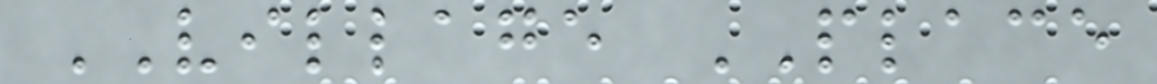VILLAGE PLACE
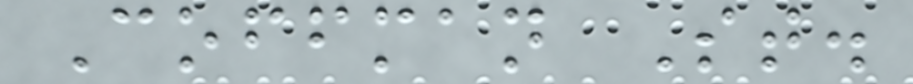Coffman St.
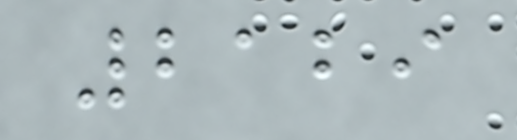2129
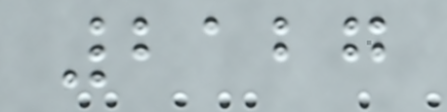2127
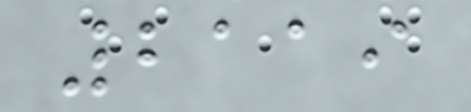2119
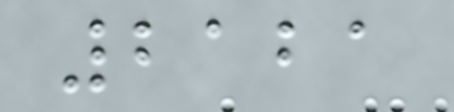2121
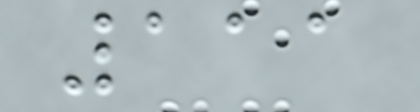111
